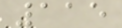115
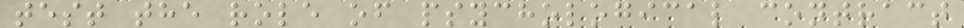test the role of psychological contract
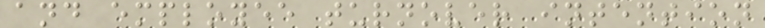and employee turnover intention
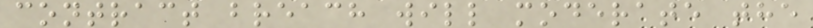contract breach will moderate the
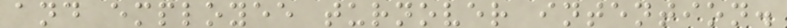and employee turnover intention.
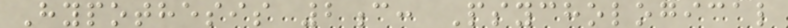Hypothesis 2c: Psychological
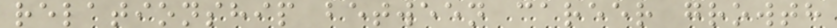relationship between career growth
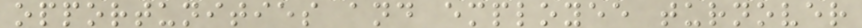opportunities and employee turnover
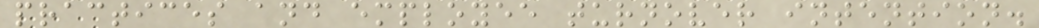practices and employee turnover intention.
